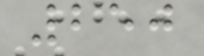250
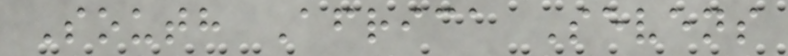South Africa Sevens
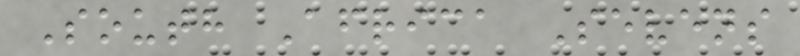South Africa Sevens
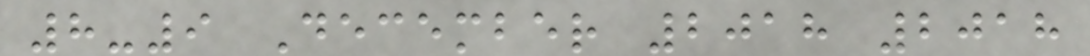8-9 December 2018 2018
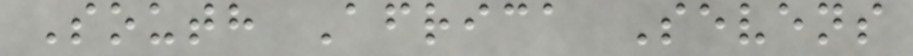South Africa Sevens
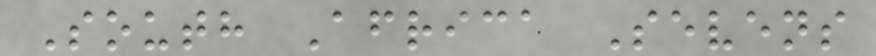South Africa Sevens
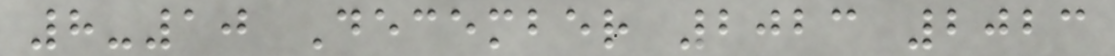8-10 December 2023 2023
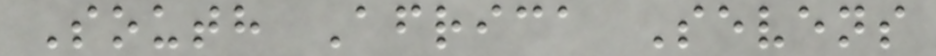South Africa Sevens
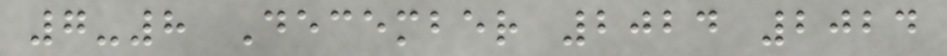7-8 December 2024 2024
